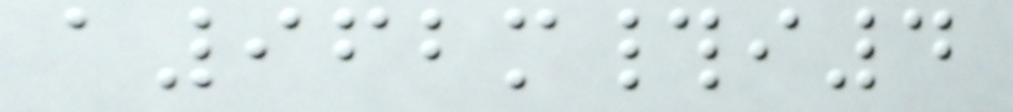a962m#i4
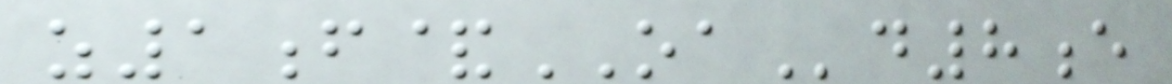z1f&OAd8e
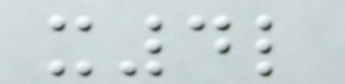x4l
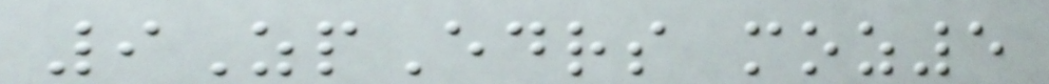9ZpEdrs moz5
